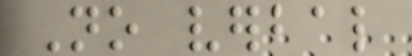No verbal
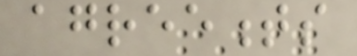agreements
